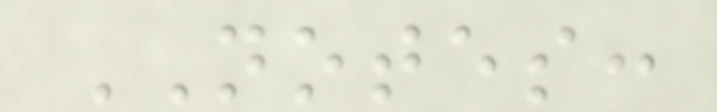NOTES:
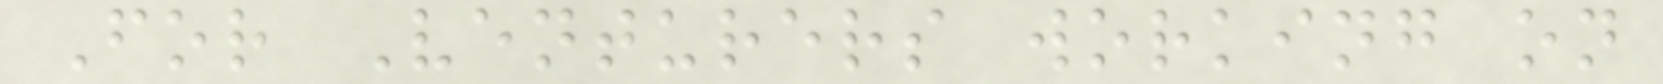For Venturers working on
